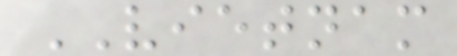VIETNAM
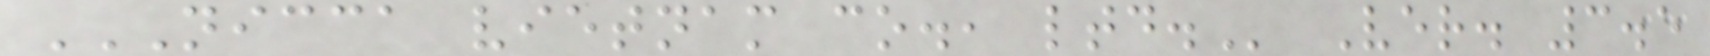NICCA VIETNAM CO., LTD. Ver. 3.5
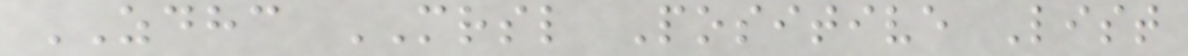ZDHC MRSL Positive List
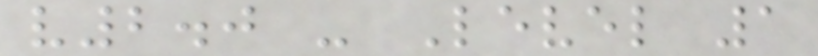v2.0 - Level 1
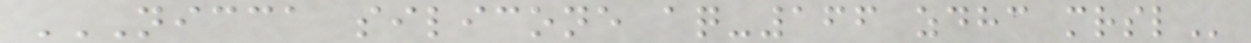NICCA SILICONE AQ-166 ZDHC MRSL
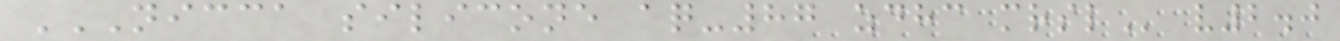NICCA SILICONE AQ-87 ZDHC MRSL v2.0
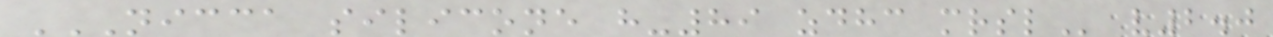NICCA SILICONE H-89 ZDHC MRSL v2.0
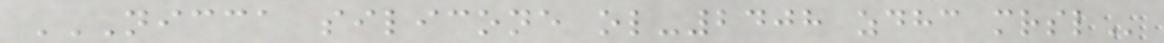NICCA SILICONE OL-2408 ZDHC MRSL
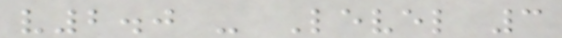v2.0 - Level 3
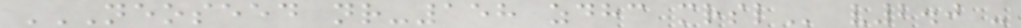NEOSEED NR-158 ZDHC MRSL v2.0 -
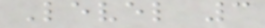Level 3
